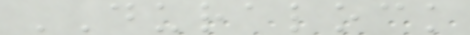DURALOCK
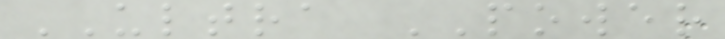ULTRA POWER
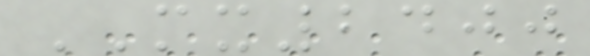MX2400
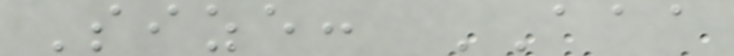Size: AAA
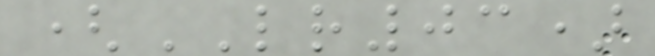(LR03)
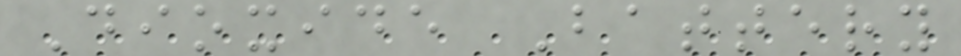Dioxide Battery
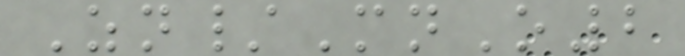Zn/MnO2
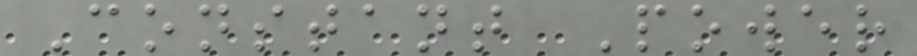Constant Power
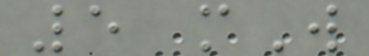5 mW
